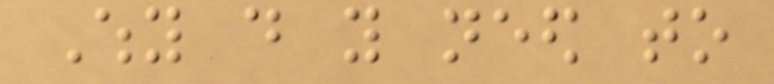Why do you need to
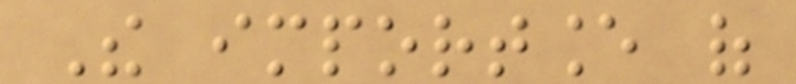The importance of
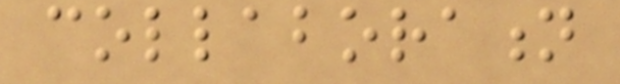collaboration
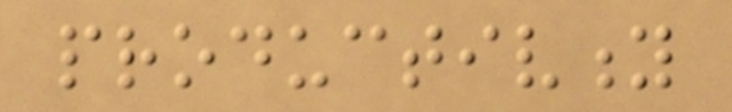productivity
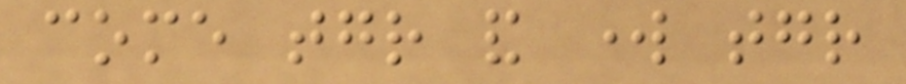come together and work together
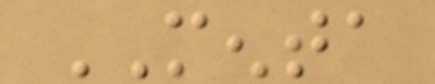MENTA
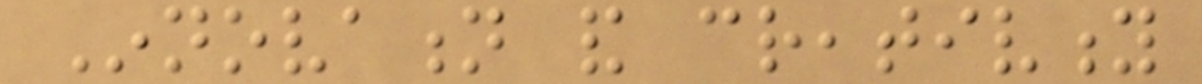Innovation and creativity
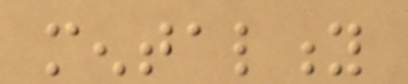mentality
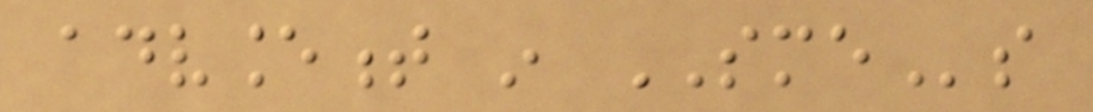advancement in SMEs
